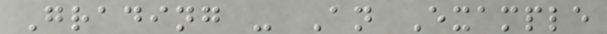Grading - An Example
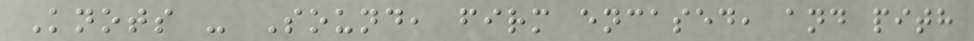Knots - Sound, firm encased, and pith
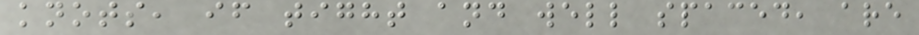knots, if tight and well spaced, are
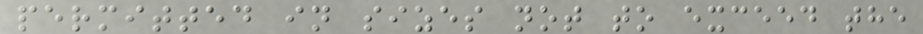permitted in sizes not to exceed the
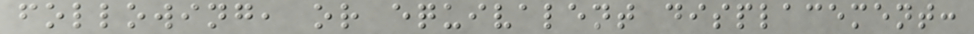following, or equivalent displacement:
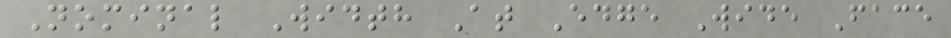Nominal Width At Edge Wide Face
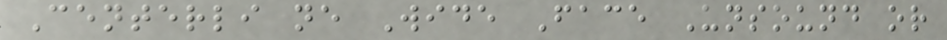Centerli ne Wide Face Unsound or
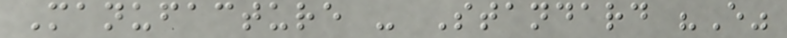Manufacture - Standard "E"
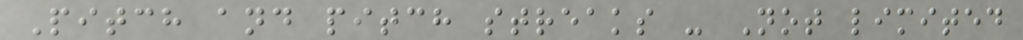Pitch and pitch streaks - Not limited
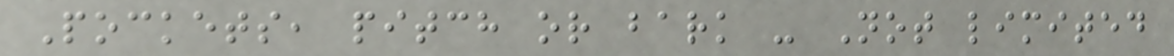Pockets, pitch or bark - Not limited
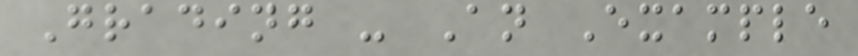Grading - An Example
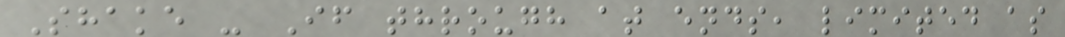Shake - If through at ends, limited as
